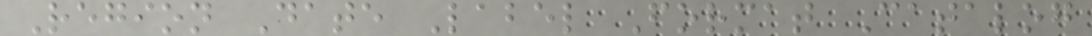Region Date Label Format Catalog
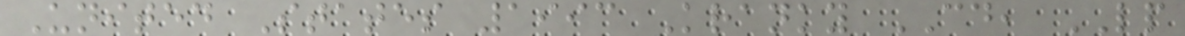United States 1993 Kranky CD, LP
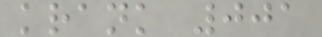krank 001
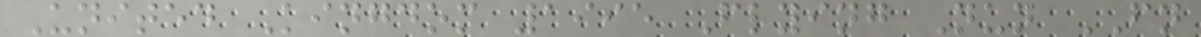United Kingdom 1995 Flying Nun FN
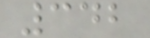342
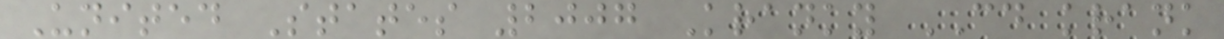United States 2007 Kranky CD krank
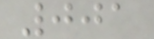001
